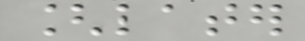[later
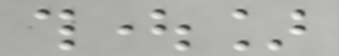thought]
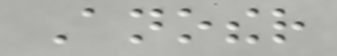Another
